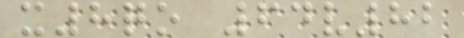x8qo 64v82
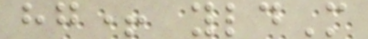hg+ yldM
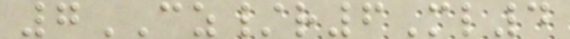7CZ/r6Ml4
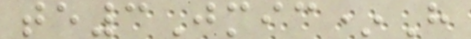te3Jmic*H
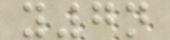y7n
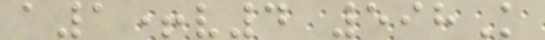a1+v4 598K
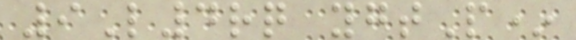9L4rq ygtP*
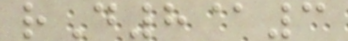rD8@3
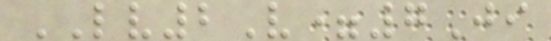LV2V=7Ji
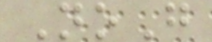NoG
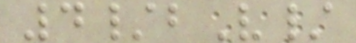4/bV/
